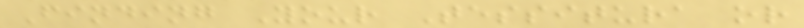Finding Your Tessitura or
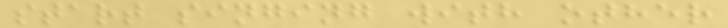start singing with other
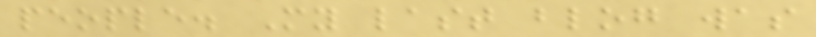people. My last blog was
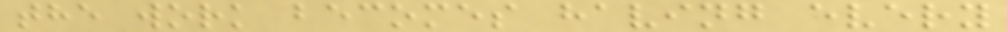the work becomes having every
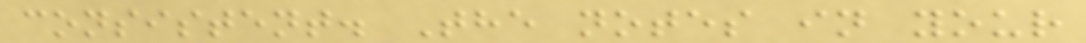consistent. The notes in your
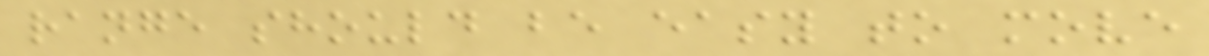range should be easy to move
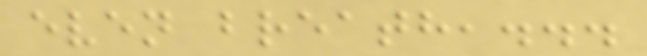even breath,...
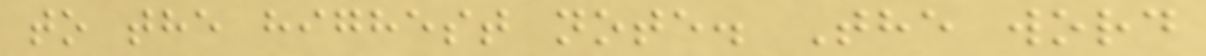to the highest note. The word
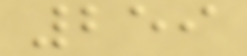259
